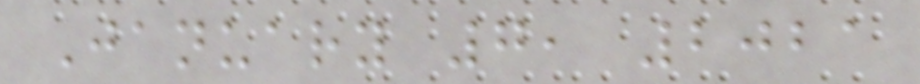January 7, 2021
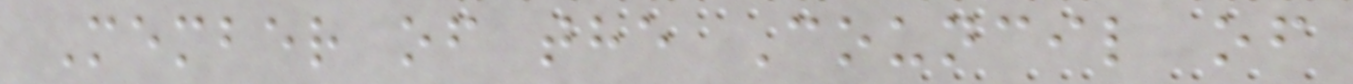Member of the Council of
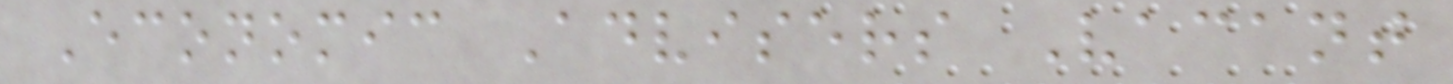Economic Advisers Vacant
